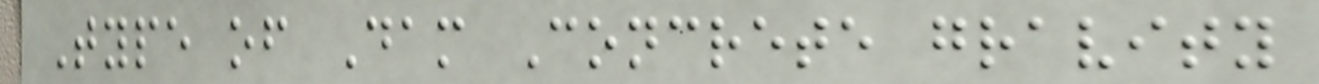Type of Dam Concrete gravity
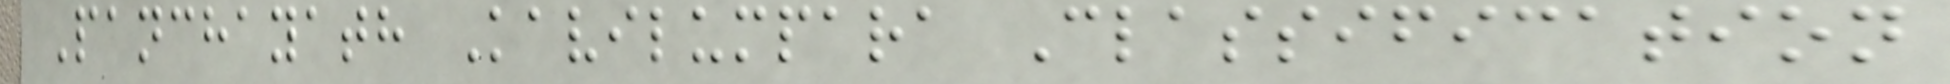Panchayath Kavilumpara Classification
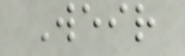Weir
